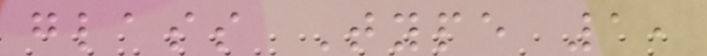glass Type 1,
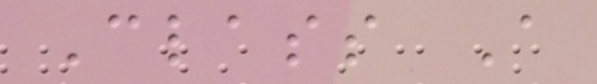Class A
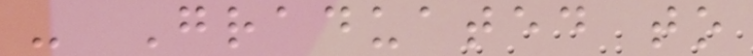- Graduated to
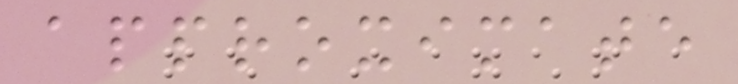approximate
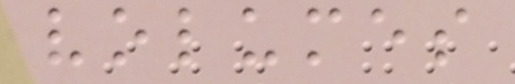volumes
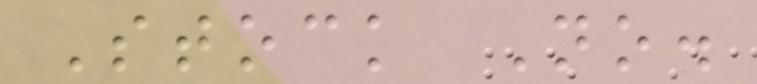Stock No.
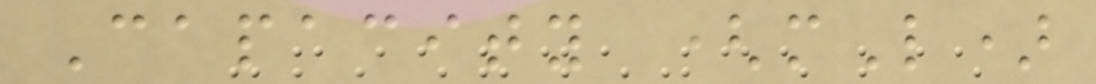Capacity (mL)
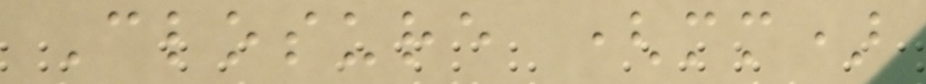Closure (mm)
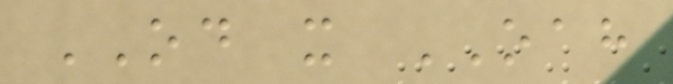OD x OAH
